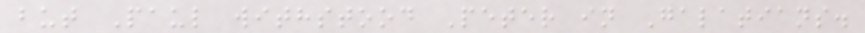but Paul withstood Peter in Galatians.
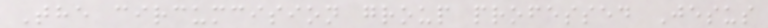The circumcision group professed Jesus
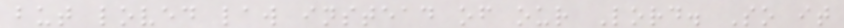but loved law instead of our Lord. So it
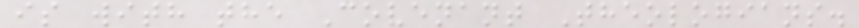is with the Covenant Theologians.
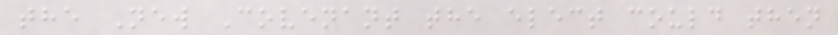the New Covenant the elect could then
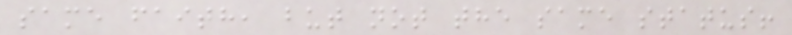same faith, but not the same status!
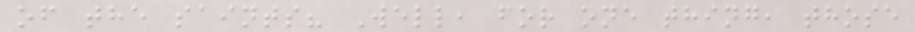of the saints? Well, for one thing, those
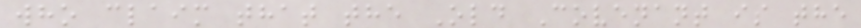who claim that the Old Covenant is the
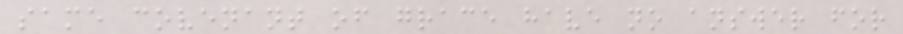same covenant of grace have no answer for
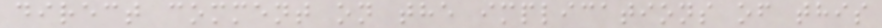direct comment on the implications of this
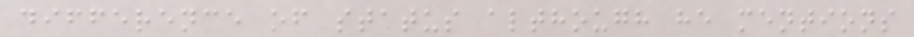difference of status although he mentions
